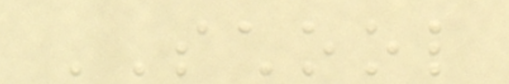SCHOOL
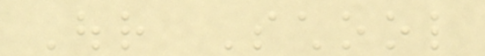Our School
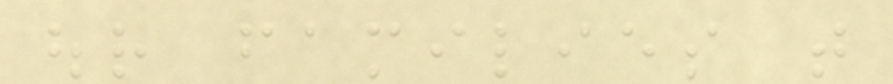our families that
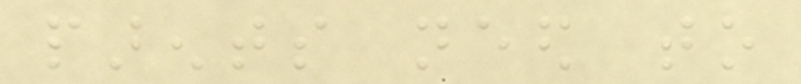parents need to
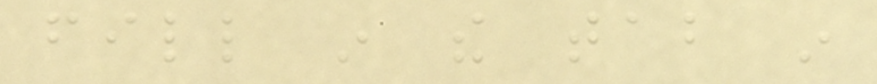fill in the tab in
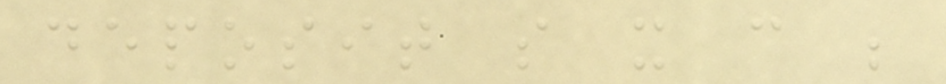deposit so it can be
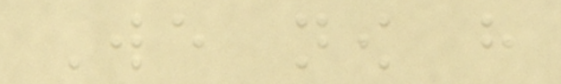We now have
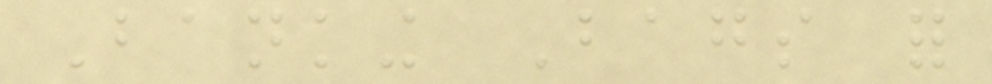Banking Bags for
